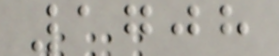1708
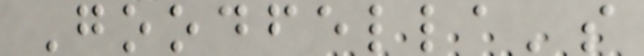Goodfella's
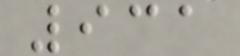931
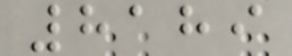8189
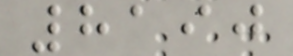8190
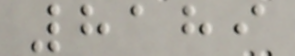8189
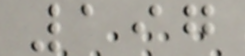197
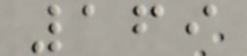169
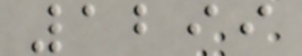1299
